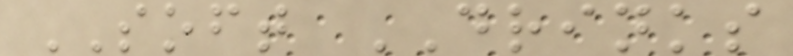SOFT DRINKS
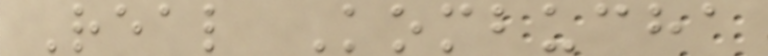Real Kombucha
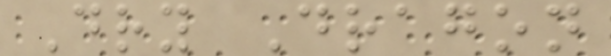Dry Dragon
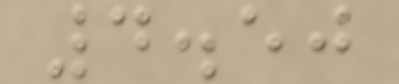4.50
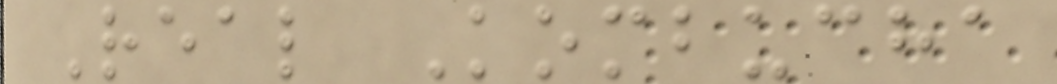Real Kombucha
